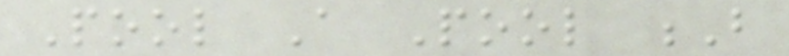Pool A Pool B
